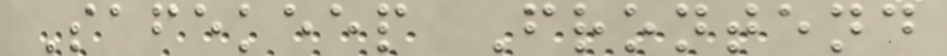Safekeep Frontend
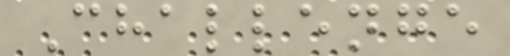Challenge
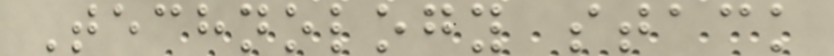Technology stack
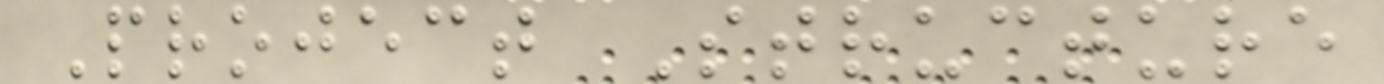Project Structure
